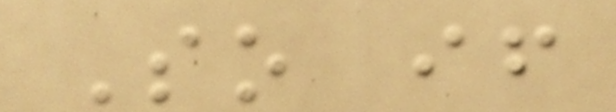So if
